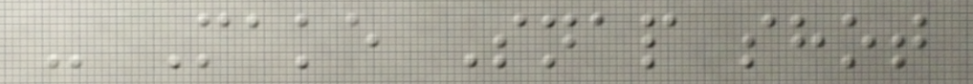- Make Snap shot
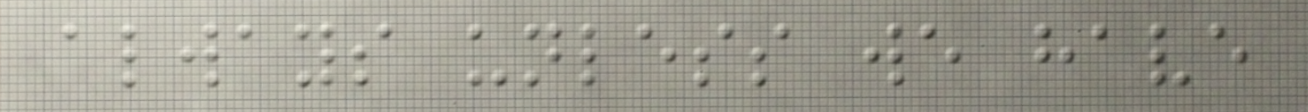always unless we have
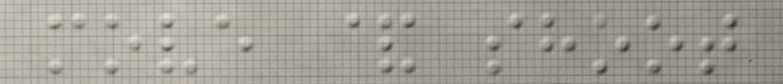move & shoot
